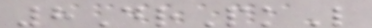8DrPkL
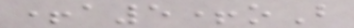+a5+oB
